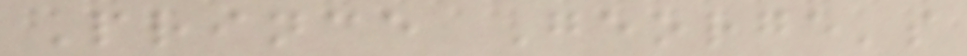Prince George's
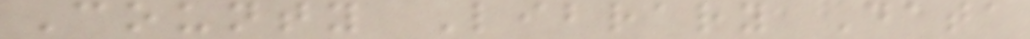County Library Data
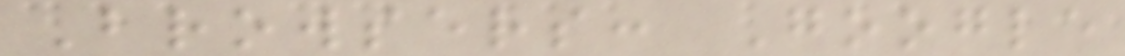Browsers: Google
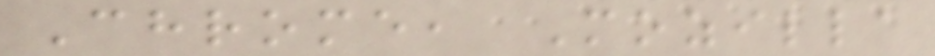Chrome, Mozilla
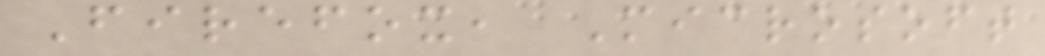Firefox, Microsoft
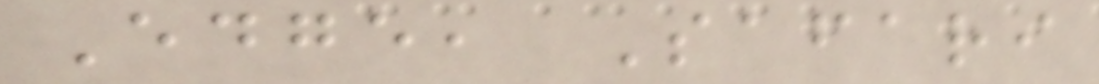Edge, Safari
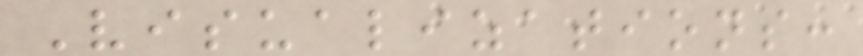Visualizations:
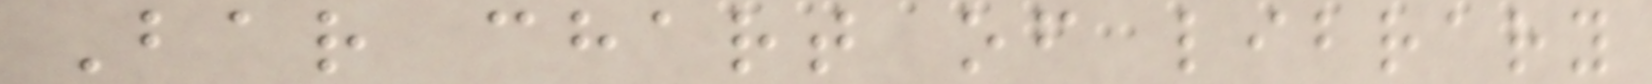Bar chart of library
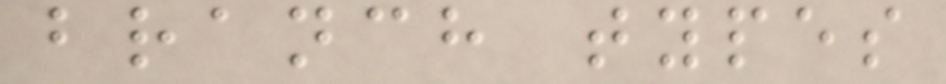branch types
